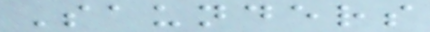Saunders
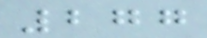277
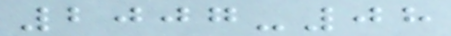2007-08
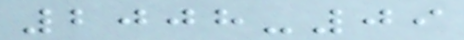2008-09
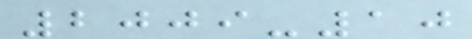2009-10
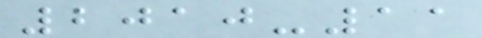2010-11
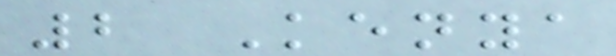2 Kenya
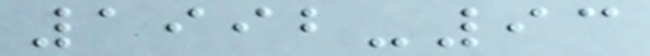1992-93
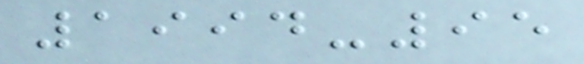1994-95
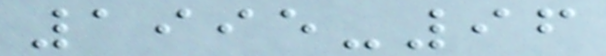1995-96
